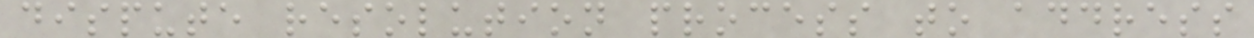dispute resolution process to address
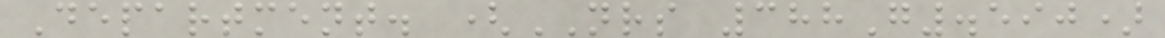Department. (NRS 388G.590)
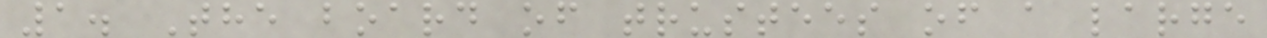1. The board of trustees of a large
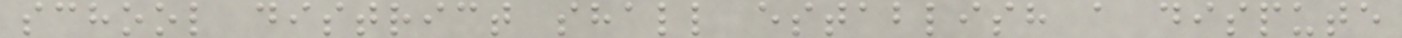school district shall establish a dispute
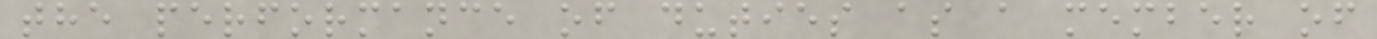the performance of duties as a member of
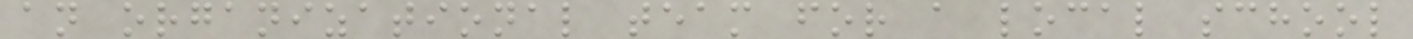an organizational team for a local school
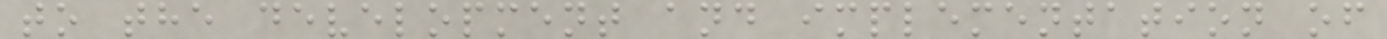to the development and implementation of
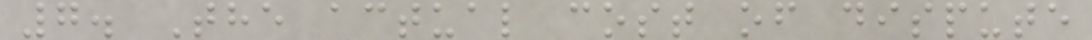7. The actual cost of dispute
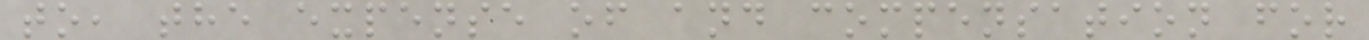to, the expense of and compensation for
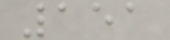151
